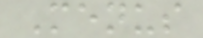Menus
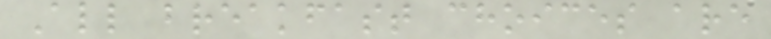All breakfast choices are
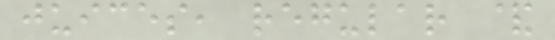juices, regular &
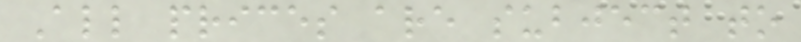All prices are subject to
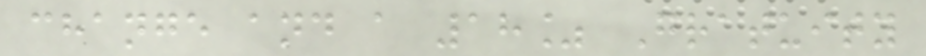change and a 18% Gratuity
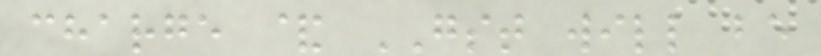charge & GST will be
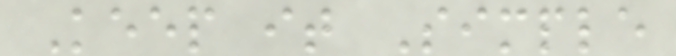Keep it Simple
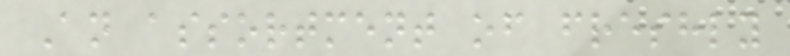An assortment of freshly
